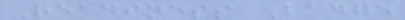Readiness Badge
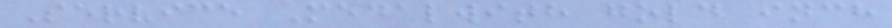Service Medalwith gold inch
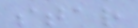star
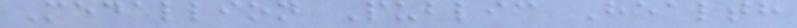Medallion Public Health
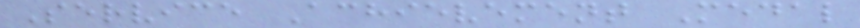Service Achievement Medal
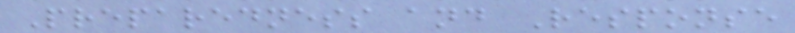Preparedness and Response
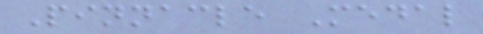Pinnacle Medal
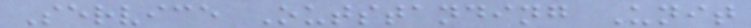Service Outstanding Unit
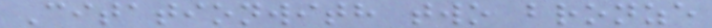Citationwith two bronze
